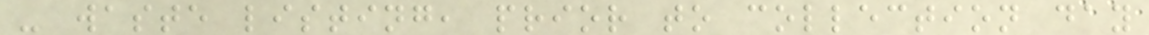- waste listing, prior to collection day
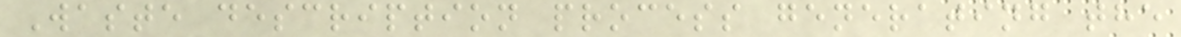Waste description process generating the
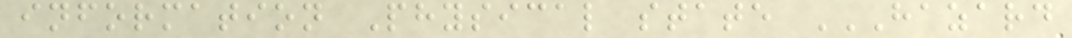information Physical state HAZARD
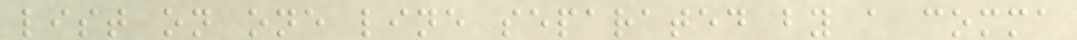list on one line separated by a comma
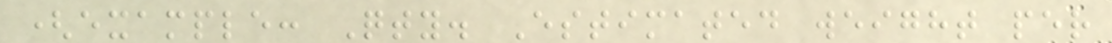(example: Qty. Estimated weight per
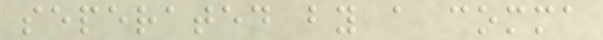seperated by a comma
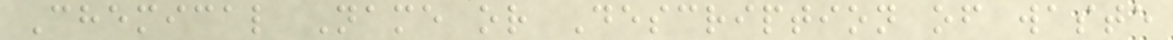Chemical Name or Description of waste
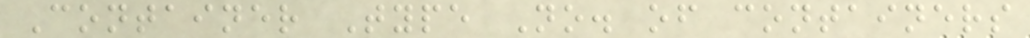Container Type No. of containers
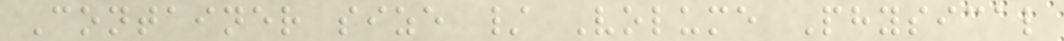Container size / Volume Physical
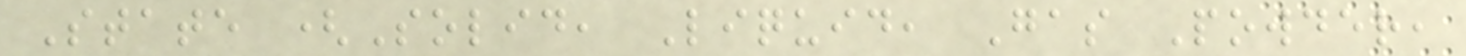State (Solid, Liquid, Gas Powder,
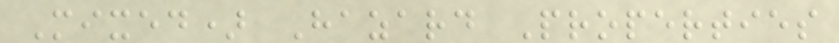Mixed) Hazard Properties
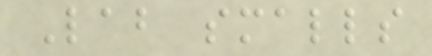Lab smalls
